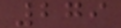279
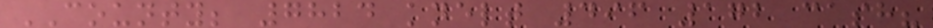COUNTY; 7824 knelt 496 172 cash?
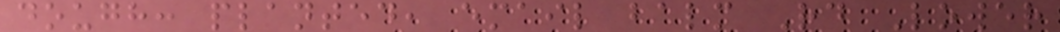dough: planted, email balm Rd Lower
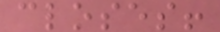closes!
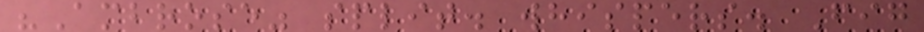"Ambrose" split. whispers. Fig
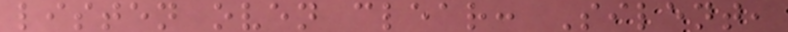listen oven clear: Silent,
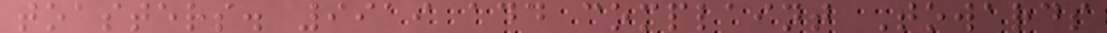toasters. 9919 add complaint Towards
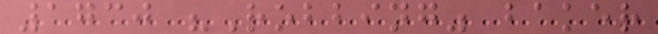1730 "Robbing" baker
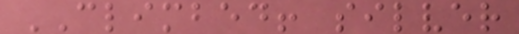CLIMBED! silver
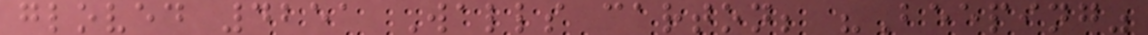gloved 4251 Walls carton; "Beeping"
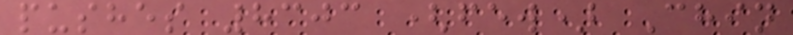pushes 8303 (few) Chin
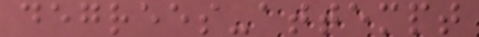degrees-attempt
